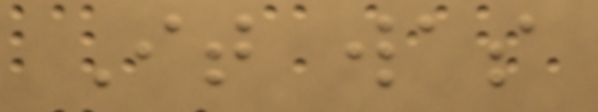It was
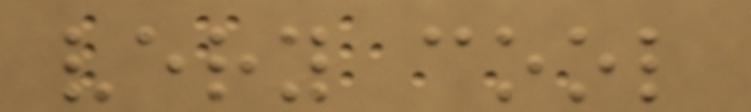very cool
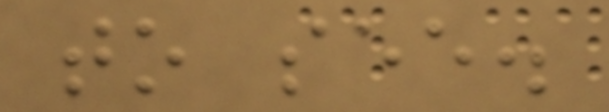to see.
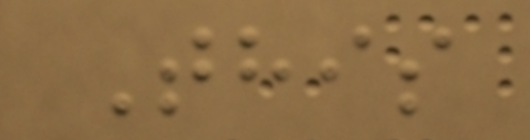This
